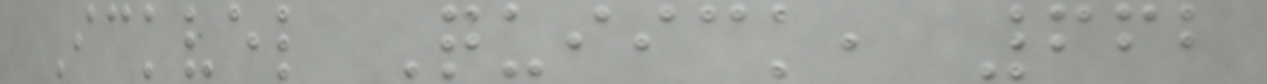Ickvel Quiick, 662
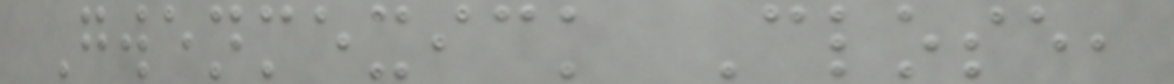Gwenmexick Close,
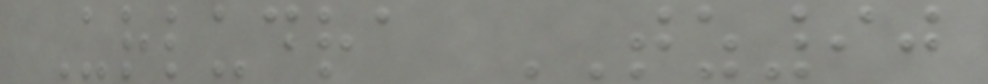Urludra TZ90
